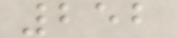252
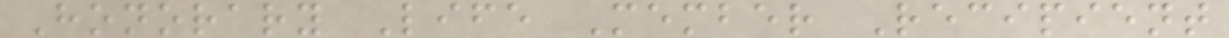Honorary Life Member Recipient
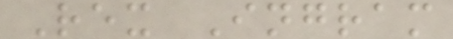Rex Ingram
